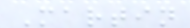Martin
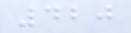420
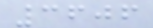3606
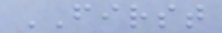FIRST
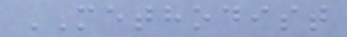METHODIST
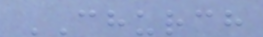CHURCH
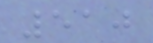510
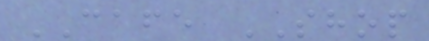CAFE SHOP
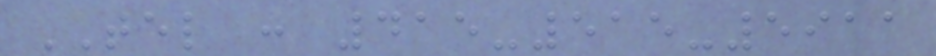TEL : 415-515-5911
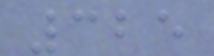325
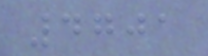4701
